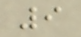9
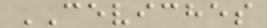CEVICHES
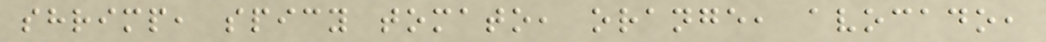shrimp, spicy tomato, orange, avocado,
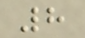8
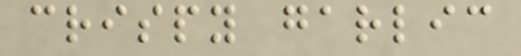crispy garlic
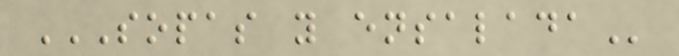SOPAS Y ENSALADA
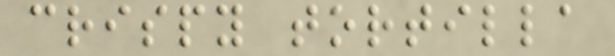crispy tortilla
